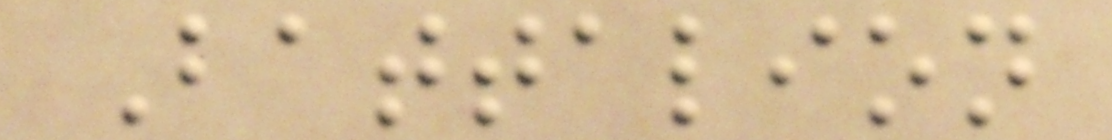Battalion
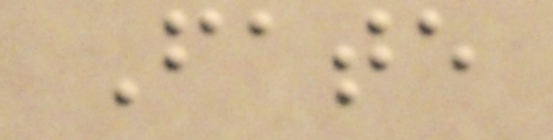Fate
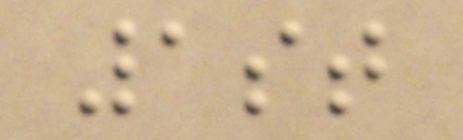1st
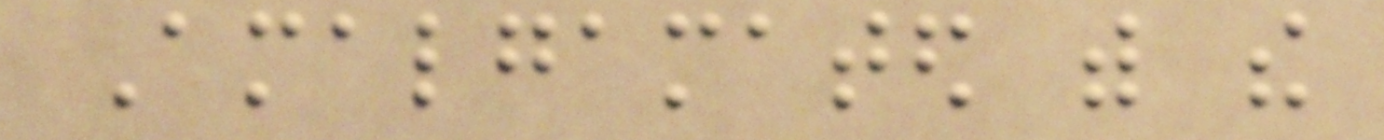Amalgamated with the
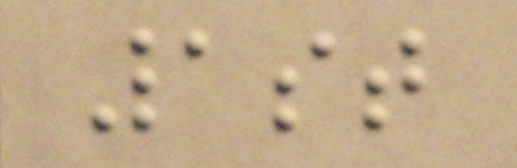1st
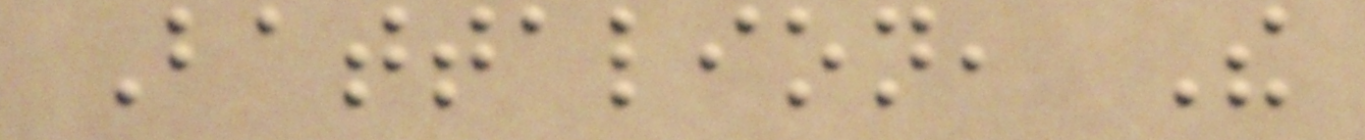Battalion, The
